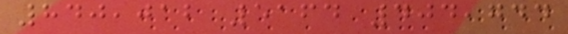840,012 5164 404,744
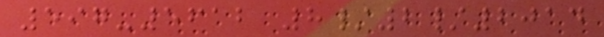597-5612 8/2/2014
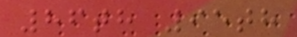86th 95th
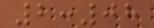2:08
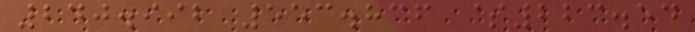240.992 553.836 $223.54
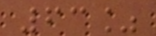63%
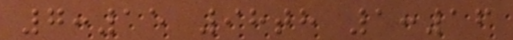7:15 98th 1:16
